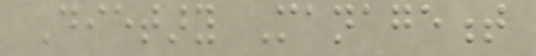Dietary Management
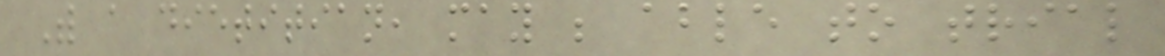With a dietitian, may be able to trial
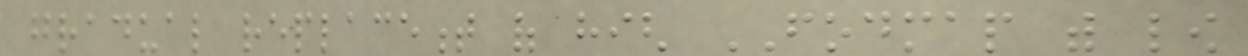gradual replacement of high FODMAP with low
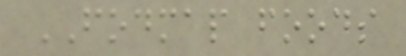FODMAP foods
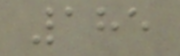185
